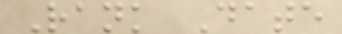Rank Date
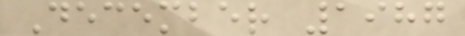December 1987
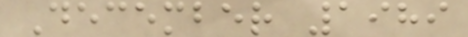December 1989
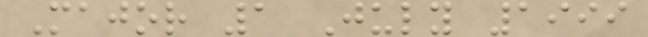Major 1 July 1999
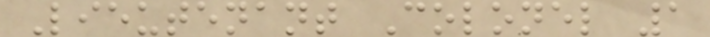Lieutenant Colonel 1
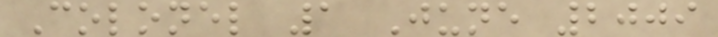Colonel 1 June 2009
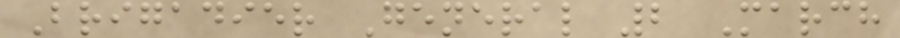Brigadier General 2 March
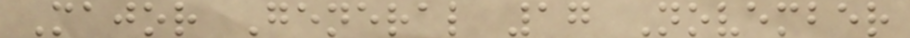Major General 17 November
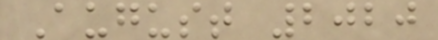August 2020
